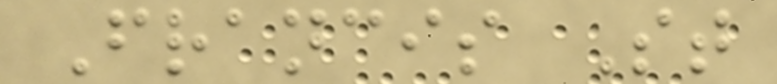Francis St
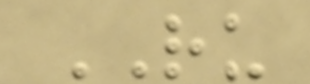RU
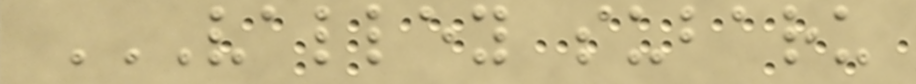VALLEY SUBARU
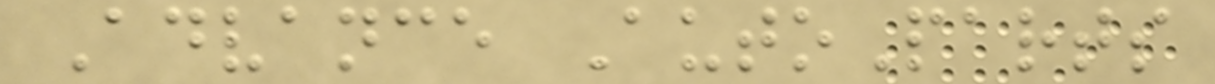Advance AutoParts
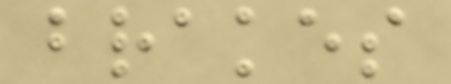brakes
